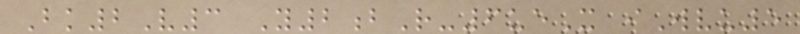Bk2V3 Y2bR-6ueX iWvu5
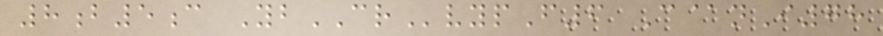8b5c YbCRvypF6 C@nI78
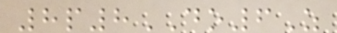8p8DO6Z
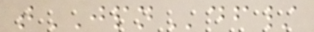tJPNdf/
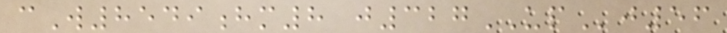cW8549hm8 j327UPj56
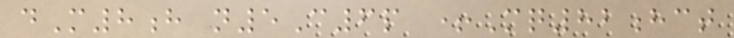dM8h n5C6p +Mq82hct
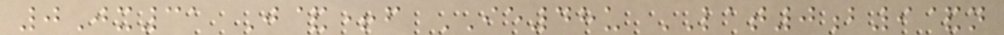0Jx31 J&+f IE48u LAT0b9&n
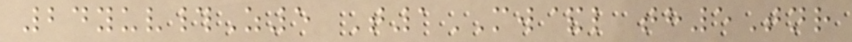24yuv#Z5 T1MW&l th5Tnr
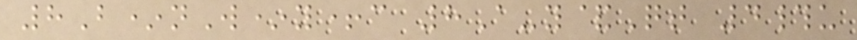8B*nW*y+c 8A-y&Qt 4#u
